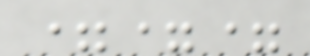===
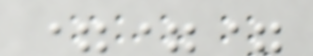===
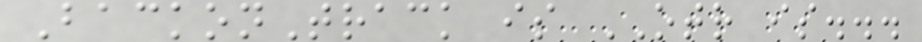BackonTrack is OTR is...
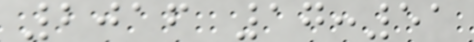2016 17:51
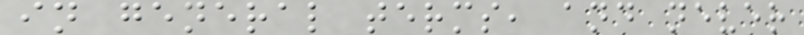in general terms, and never
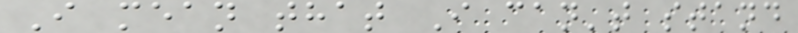I mean that I can't stand
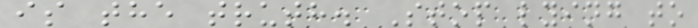is the truth. Stop lying to
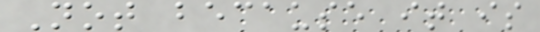Not because it is
